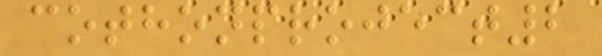cothonproject2
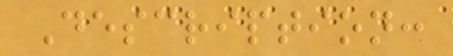Description:
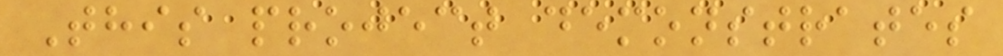This project demonstrates
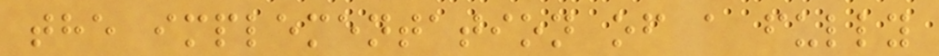the implementation of a fully
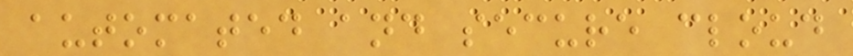automated and secure cloud
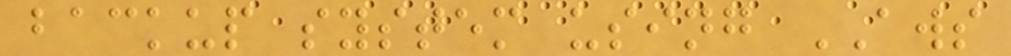backup system using AWS
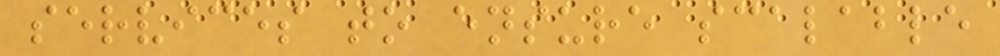services to ensure scalable
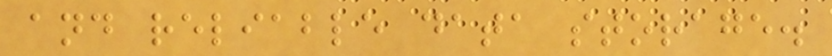and reliable data storage.
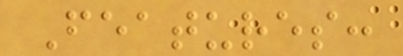Features:
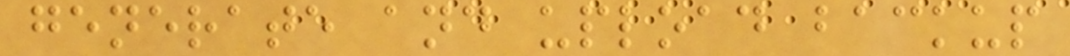generate and upload backup
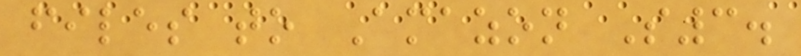files to Amazon S3.
